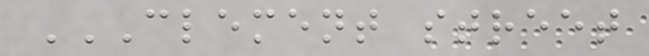CLEMENT STREET
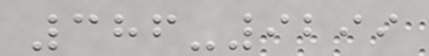386-9299
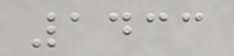1433
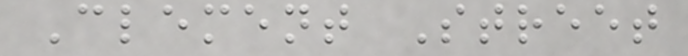Clement Street
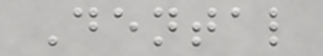Dental
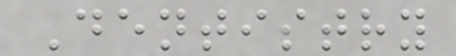Dentistry
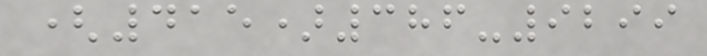(415)386-9299
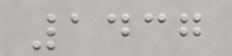1437
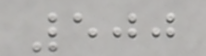500
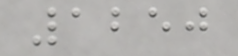1250
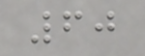60
